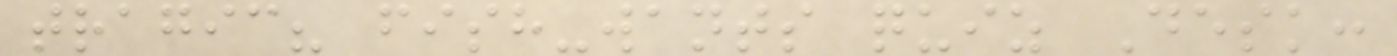tragic? fish-wants quiz Desk:
